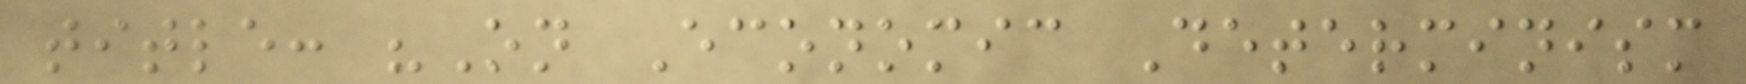title: "On Economic Determinism
